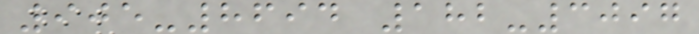905-8694 182-3097
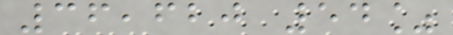36,620 54%
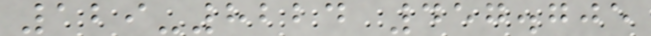129-8224 457.705
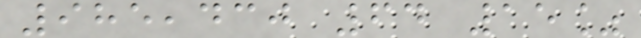985,430 64 15%
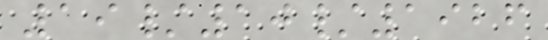19/10/1926
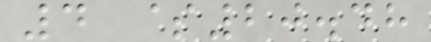4 $20.48
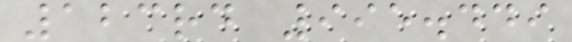123rd 995.449
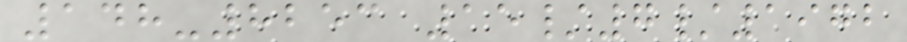148-8253 15/7/1972
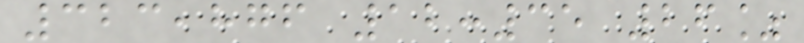323,876 12:35 26%
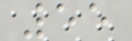55
